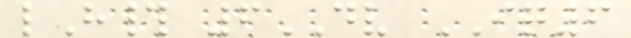lH# 6DV IQ6
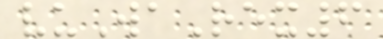vuWaRex6
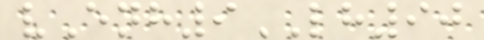vEnh9LH90
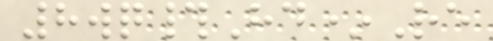8wq#Hd*Re
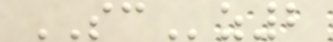SCz2
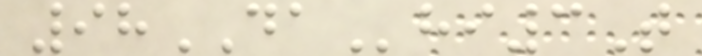98DAhi3T
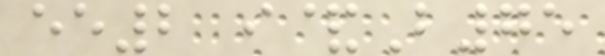ee2 i&B75
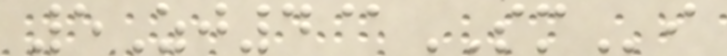5Zj4@SMi
